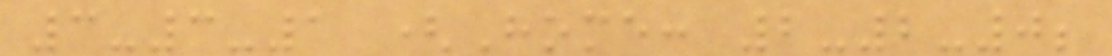3-3-1 (Home: 2-2-0;
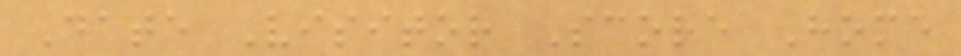Date Visitor Score Home
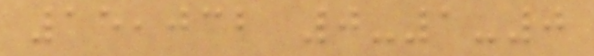15,032 0-1-0
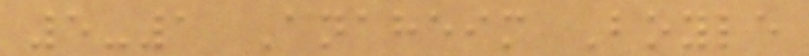5-1 Anaheim Boyle
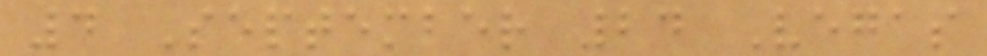4 September 24 Vegas
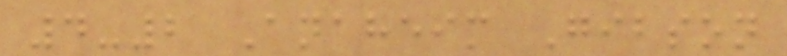4-2 Anaheim Gibson
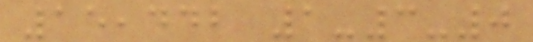15,442 1-3-0
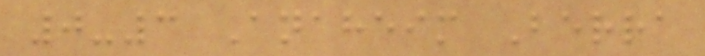0-3 Anaheim Berra
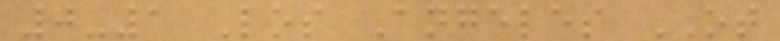0-1 Los Angeles OT
